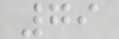79
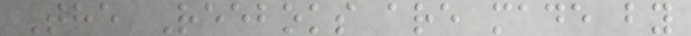The Reeboks are made by
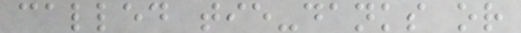called tie-danks or
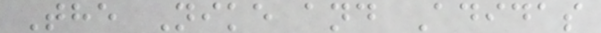The Nike and Adidas
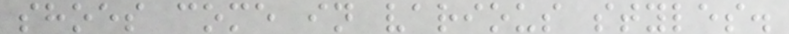shoes come in various styles.
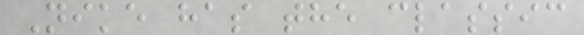Nike has the classic
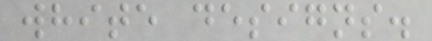white designs.
